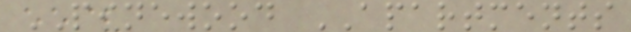PINEWOOD APARTMENTS
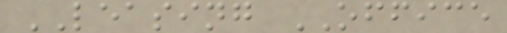LEASING OFFICE
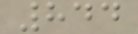844
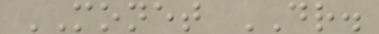MONET DR.
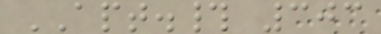APT.# 303
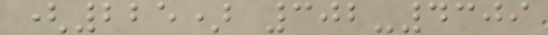(225) 302-4309
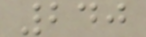240
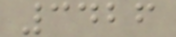3426
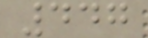447
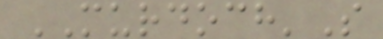MURDOCH'S
